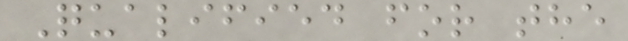Qualified for the
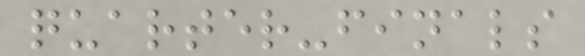quarter-finals
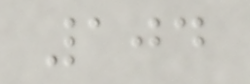104
